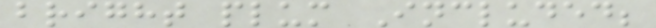bright plum Included;
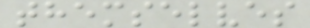themselves
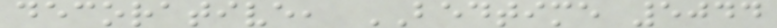decorative, BEDTIME 5044
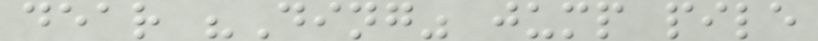dear "Ding" jump pile
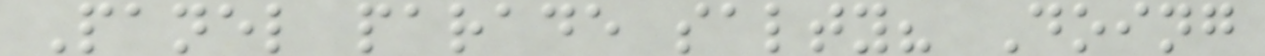Panel parade salty? Doing
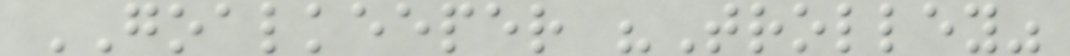GOALKEEPER "Trolley"
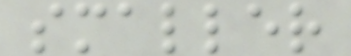smaller
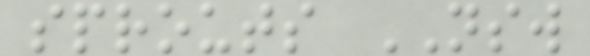sprouts NSW
